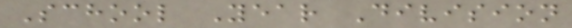School Year Division
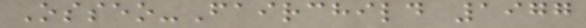Osseo-Fairchild 1977
